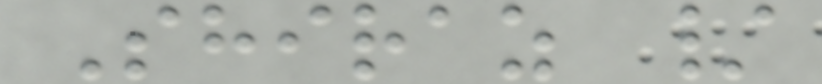Shiraz /
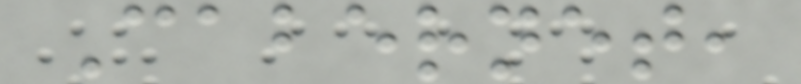Cabernet,
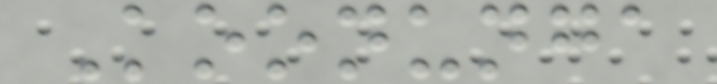Koonunga
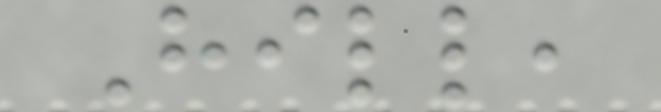Hill,
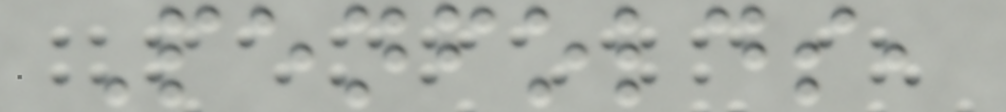Penfolds,
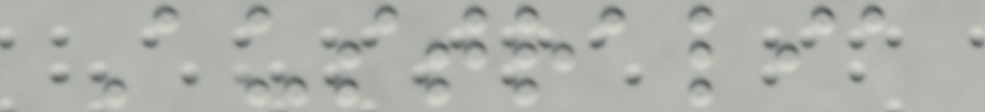Australia
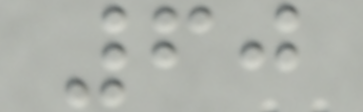60
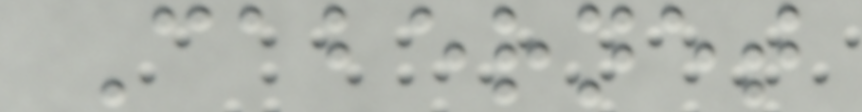Cabernet
